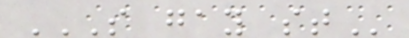S GAY ST
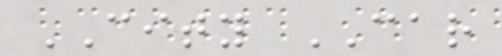CITY CAR
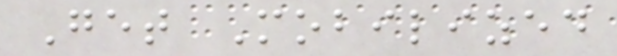Get Mobilized
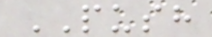PUSH
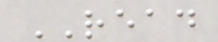READ
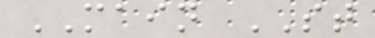MAIN ST
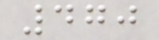470
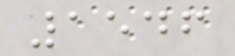1546
